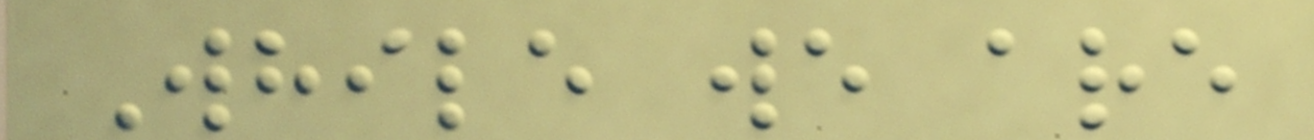While we are
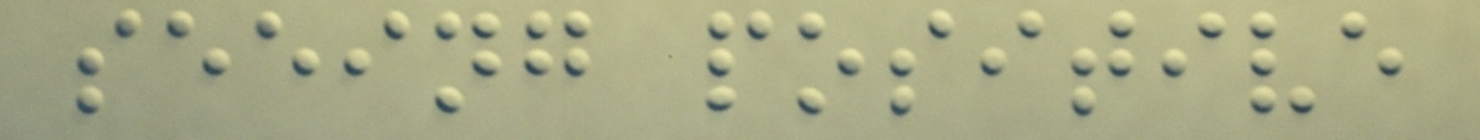seeing positive
